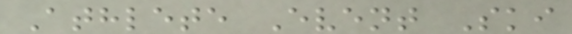Athlete Event Ski
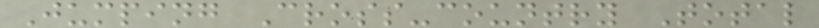Jumping Cross-country Total
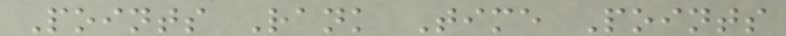Points Rank Time Points
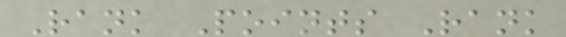Rank Points Rank
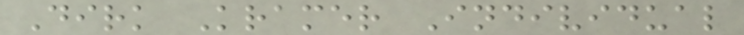Dirk Kramer Individual
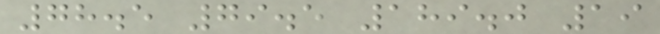78.5 79.5 189.0 19
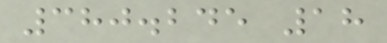380.245 18
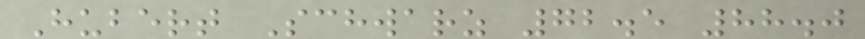Hubert Schwarz 72.5 88.0
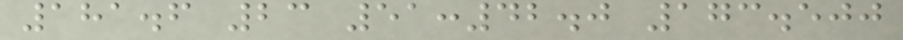181.6 23 51:42.0 173.500
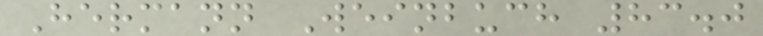Hermann Weinbuch 83.0
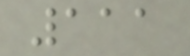111
